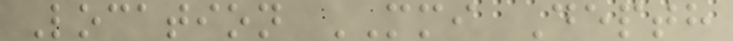Location MMI Depth
